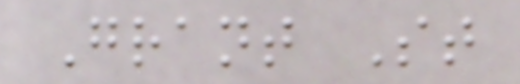Grant St
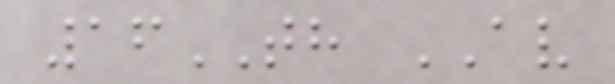16TH AV
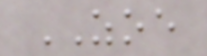ZOE
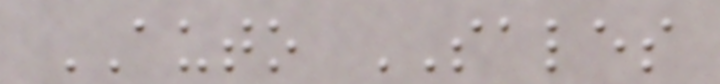AUTO SALES
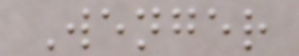Wenger
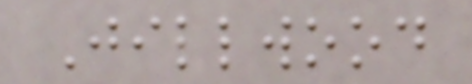Jillwood
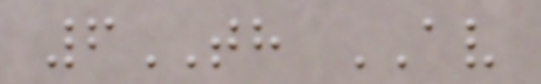6TH AV
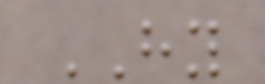HY
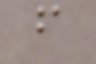f
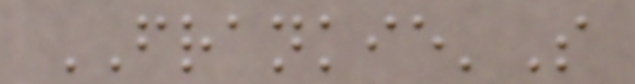FRANKIE'S
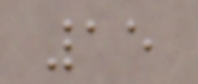15
